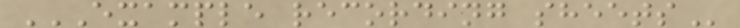EXAMPLE RECORDING SHEETS
